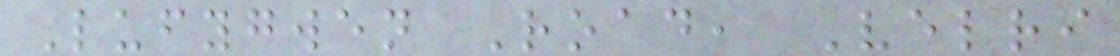Lufygwen Road, Velri
